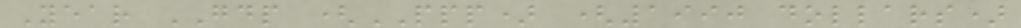Year GDP (PPP) (1990 dollars)
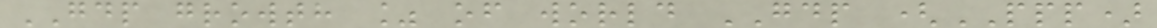GDP growth % of world GDP (PPP)
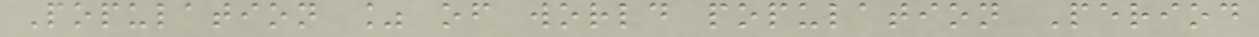Population % of world population Period
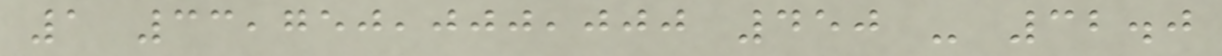1 33,750,000,000 450 - 32.0
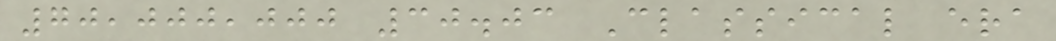70,000,000 30.03 Classical era
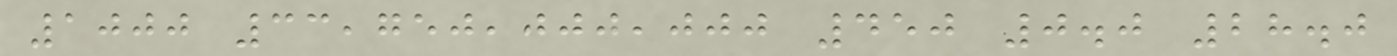1000 33,750,000,000 450 0.0 28.0
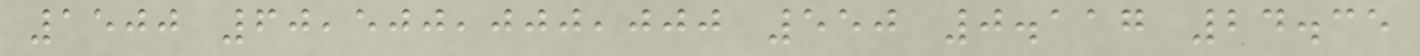1500 60,500,000,000 550 0.117 24.35
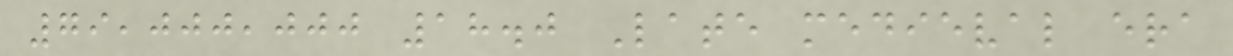79,000,000 18.0 Late medieval era
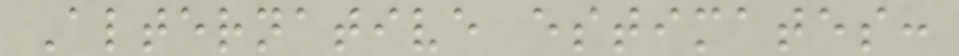Alternative estimates:
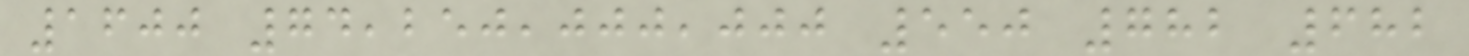1600 74,250,000,000 550 782 682
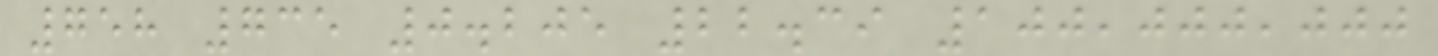758 735 0.205 22.39 100,000,000
